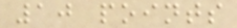10 points
